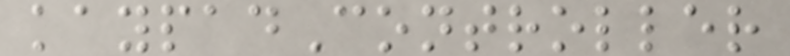kaypadController
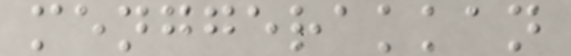menggerakkan
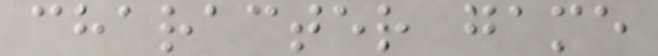character game
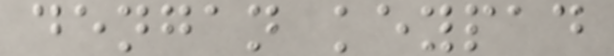dengan keypad
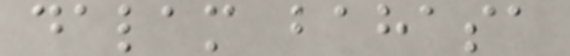dalam bahasa
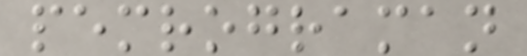pemrograman
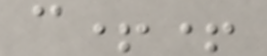c++
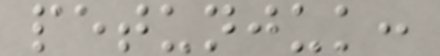petunjuk:
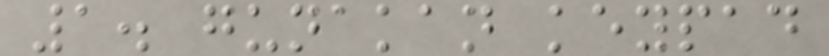1. gunakan keypad
